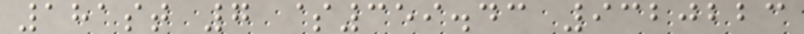181st 7 $359.43 9320223
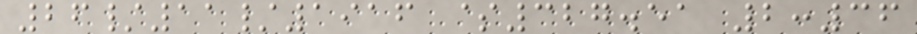26/11/1916 $327.51 2:36
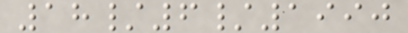18/6/1990
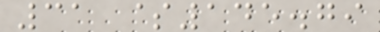31 $145.79
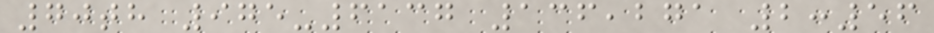70th 975-6137 136,271 2:56
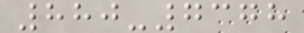880-7378
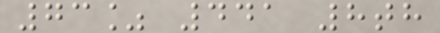73% 441 8th
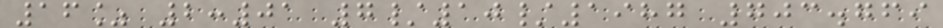16% 2:01 7/10/1987 703.769
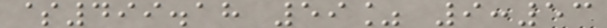$499.18 59% 9:53
